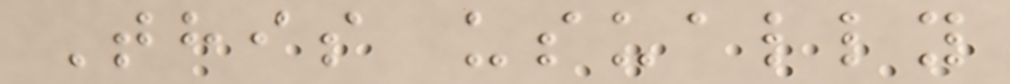This usually
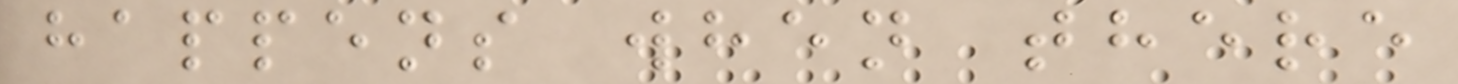happens when there
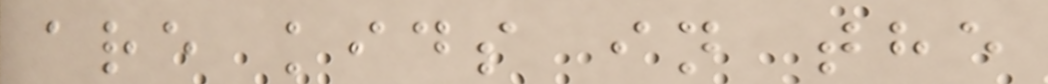are kids in the
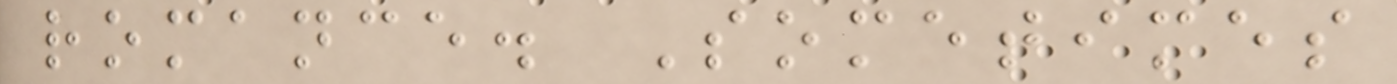romance. Sometimes
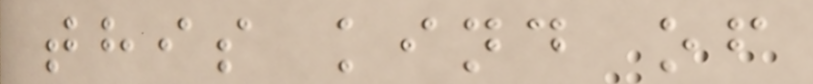this kind of
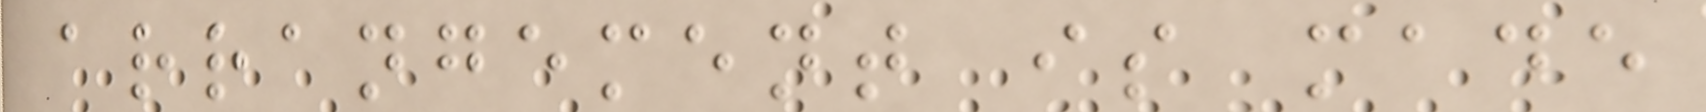arrangement is made
